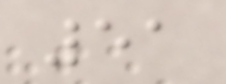51
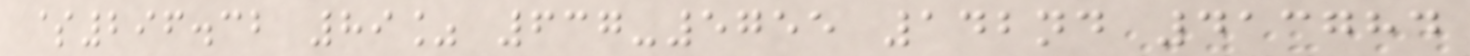$296.32 89% 637-5755 142nd 413784
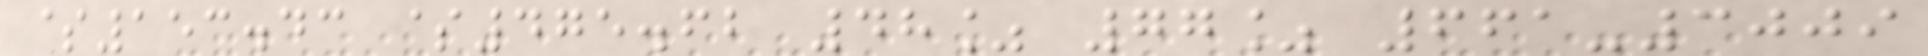$153.43 $475.62 48% 77% 661-3009
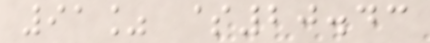91% $20.43
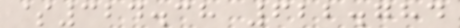$324.38 622.784
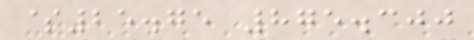$25.75 875.300
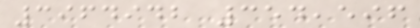3964942 354,596
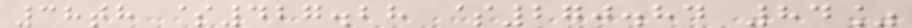38th $427.28 $270.84 84%
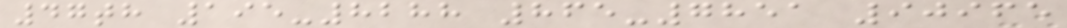47th 195-8288 865-7851 90965
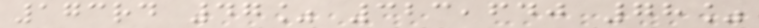173rd 47% 323,640 78%
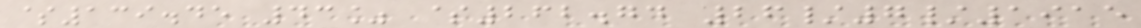$139.45 43% $262.74 26/7/1915
